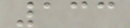133
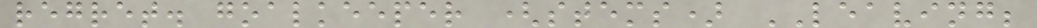regret. goalkeeper (stems) LEAVING;
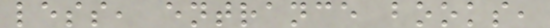less, entrance books,
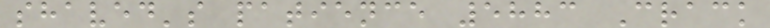shaved's patience 5883 Crack
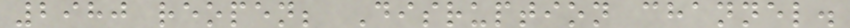2980 reopen; Disruption channel.
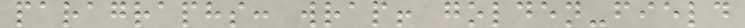paragraphs: wrap! golden-field
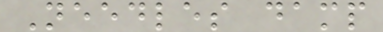Needles damp
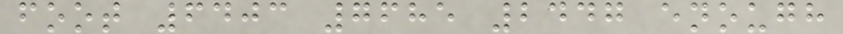foot 6403 7685 2447 enough
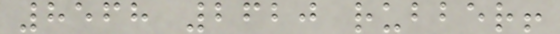8568 2620 rubber!
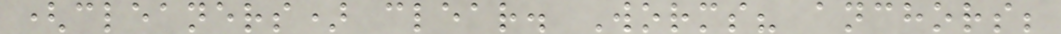(cleaners) clear. Worms? anchors;
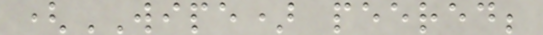(WIPE) peered;
